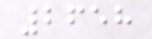2658
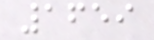1659
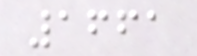1661
